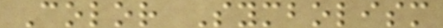Color Symbolism
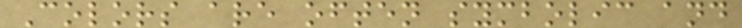Colors are often symbolic and
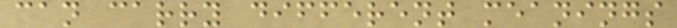can carry different meanings
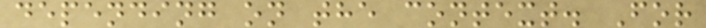depending on the context. For
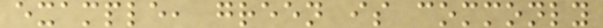example, green is commonly
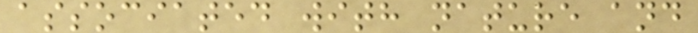associated with nature and
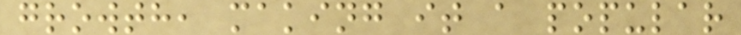growth, making it a popular
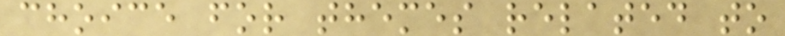choice for themes related to
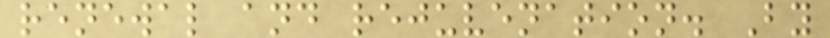renewal and rejuvenation. By
